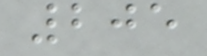205
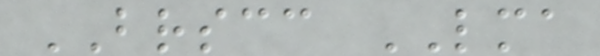BRSCC LMA
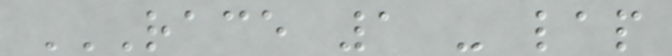RACE 1 - LAP
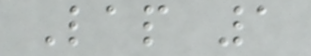Lap 1
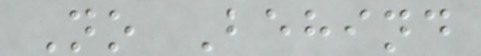No Behind
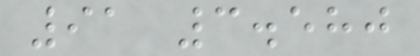91 3.580
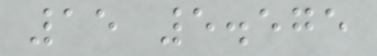15 5.575
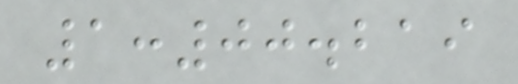1:00.219
